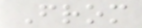From
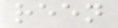reen
